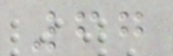67
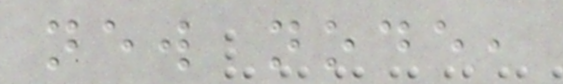new node,
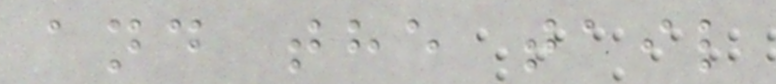and the tail
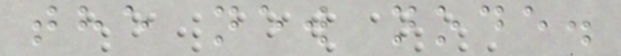the new node.
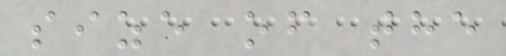size of the
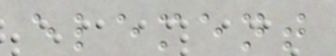element
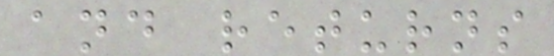and returns
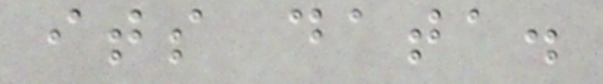its data.
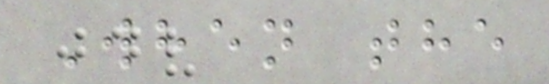When the
